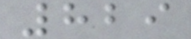829
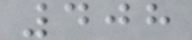408
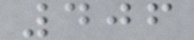406
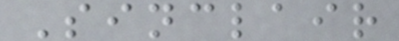Sinclair
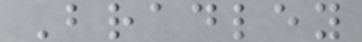Bradley
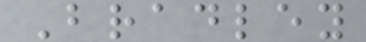Bradley
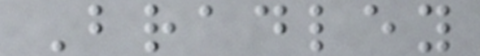Bradley
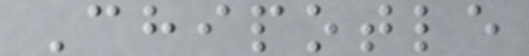Chipotle
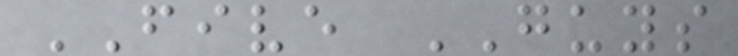FIVE GUYS
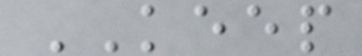KEEP
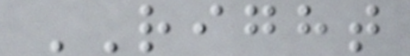RIGHT
